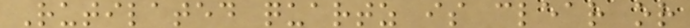Rutilated quartz is clear or
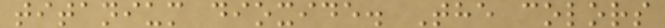titanium dioxide. The colors
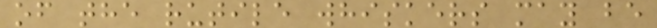of the rutile whiskers may be
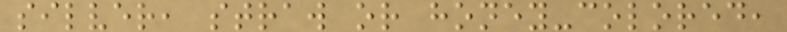silver, straw or honey-colored,
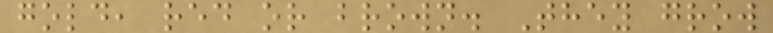gold, red or brown. They grow
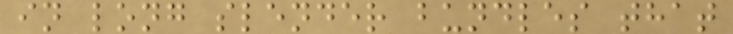in long slender bundles that
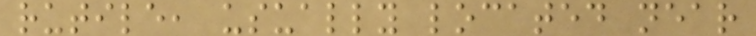rutile, usually located near
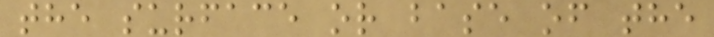the surface or base of the
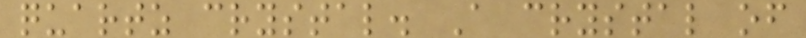quartz crystal. A crystal of
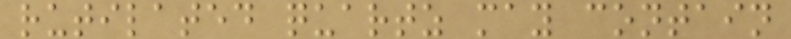rutilated quartz may contain
